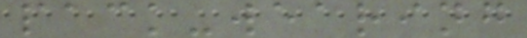pack-wearing
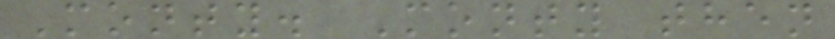Monty. Monty then
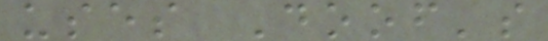uses Doof's
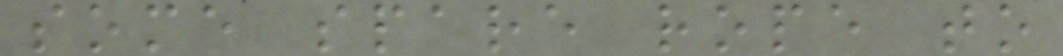some spare rope to
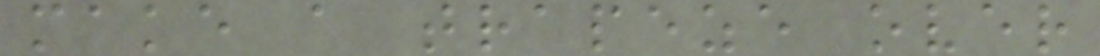make a trapeze over
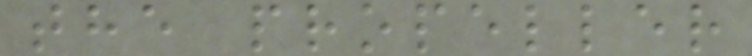the propeller
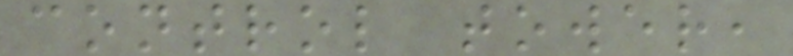control tower,
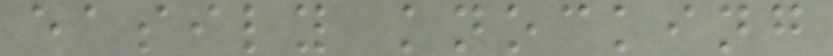easily knocking
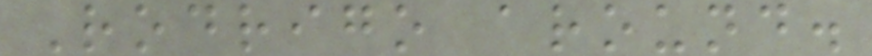Rodrigo around.
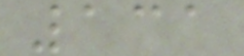131
